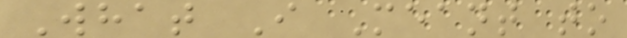What I Meant to
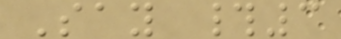Say #3
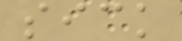sick
